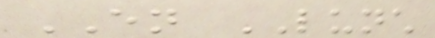EN LUNCH
